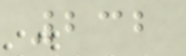232
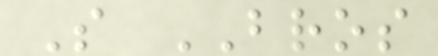S BROS
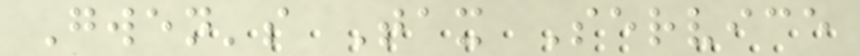Gwen's Tax Service
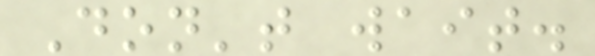Don't wait.
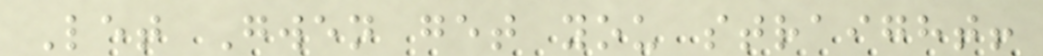Let Gwen get you straight!
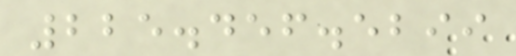225.456.5299
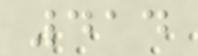414
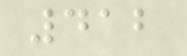412
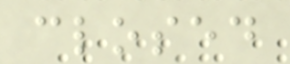closed
